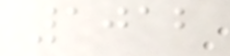1012
